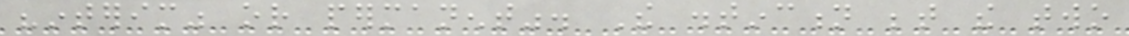"interim" or permanent". The distinction between the two
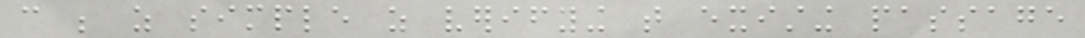can be as simple as verifying that existing passage
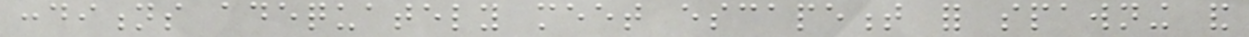conditions adequately meet escapement for spawning and
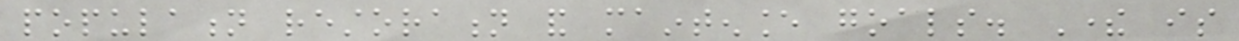population restoration and maintenance goals. There is
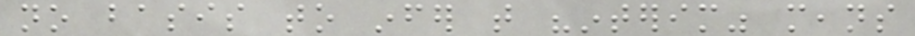no basis to infer that "interim" means
